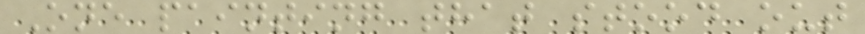One painting that stood out
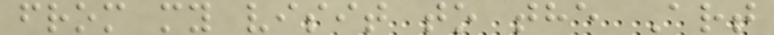from my visit to the Art
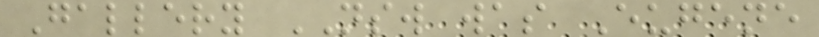Gallery NSW was Eugene
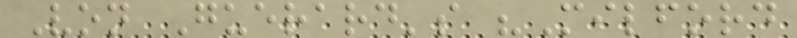Von Guerard's "Milford
